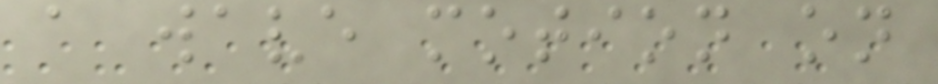a wave motion on
